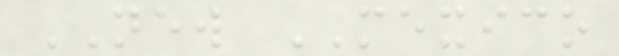NEW MEXICO
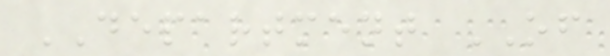DEPARTMENT OF
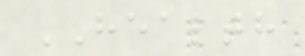HEALTH
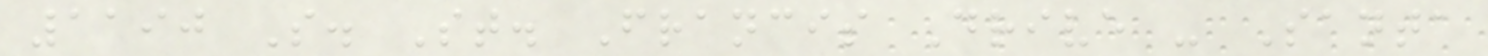1190 S. St. Francis Drive - Santa
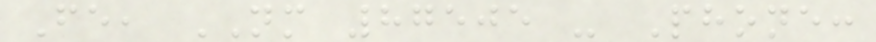Fe, NM 87505 - Phone:
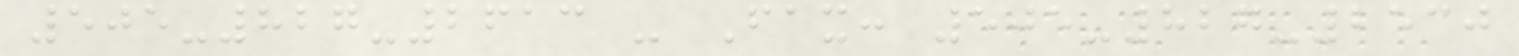505-827-2613 - Fax: 505-827-2530
